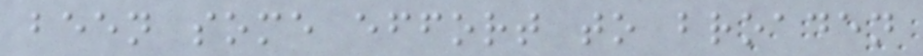been some effort to broaden
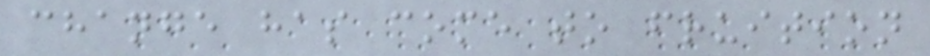change has come to fruition
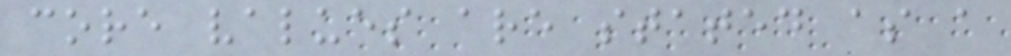core values are stated as a
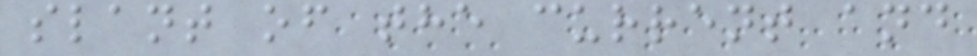slant of the current and
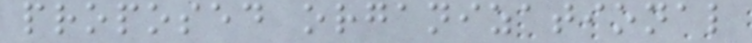proposed organizational
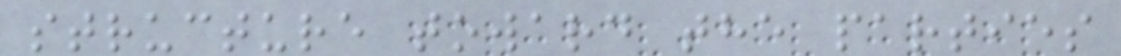structure toward the parties
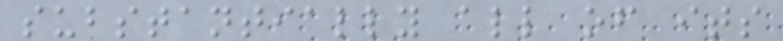substantially all of its
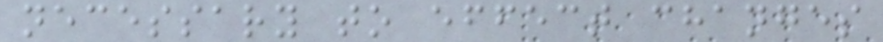necessary to effect changes
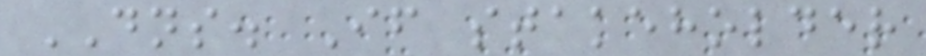DNS. If stakeholder
